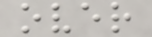over
